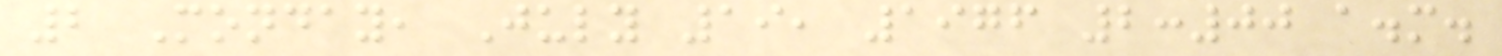2 Monday, July 19, 1976 2:00 a.m.
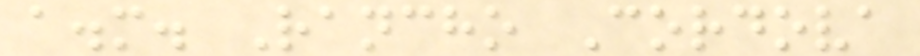a.m. Rancho Cordova
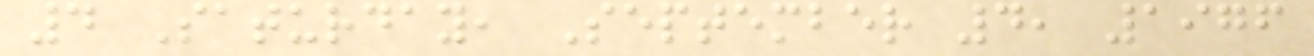4 Saturday, September 4, 1976
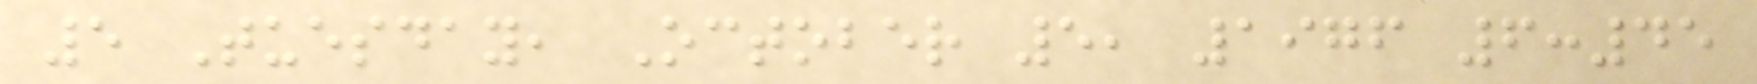5 Tuesday, October 5, 1976 6:45
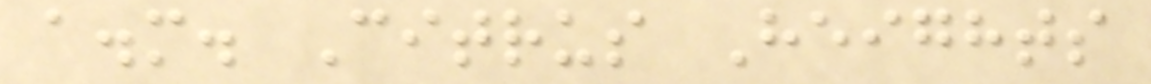a.m. Citrus Heights
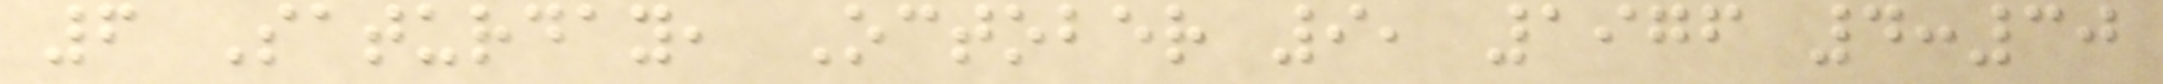6 Saturday, October 9, 1976 4:30
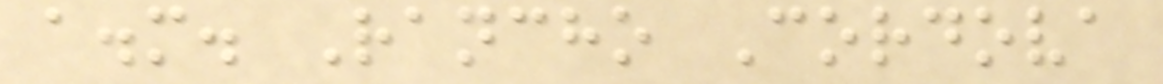a.m. Rancho Cordova
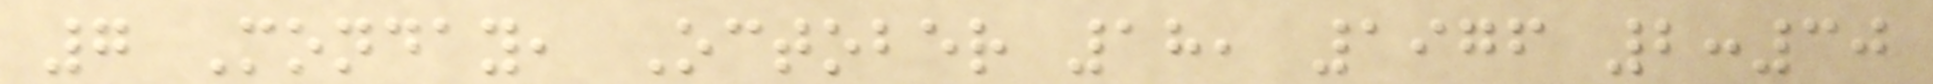7 Monday, October 18, 1976 2:30
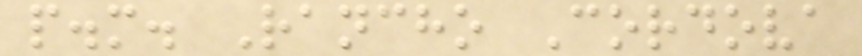p.m. Rancho Cordova
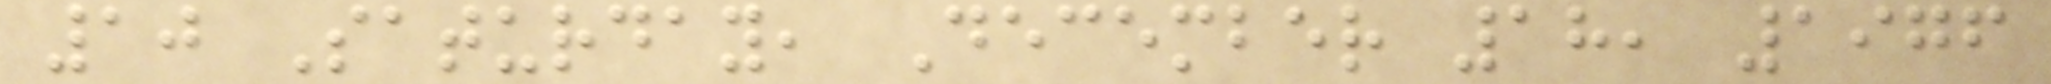10 Saturday, December 18, 1976
